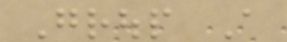Group A
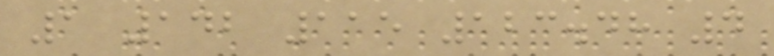1 142 115 123.48 4
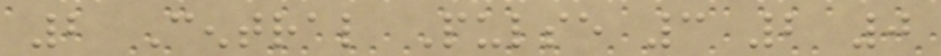2 Central Pulse 3 2 0
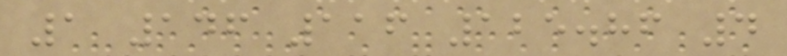1 146 116 125.86 4
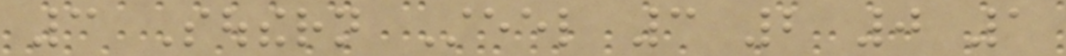3 Southern Steel 3 2 0 1
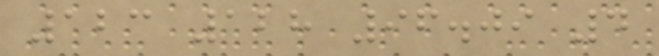123 128 96.09 4
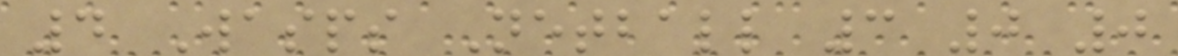4 Wasps Netball 3 0 0
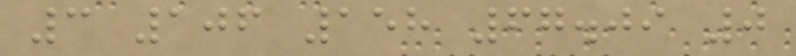3 106 158 67.09 0
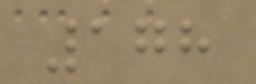178
